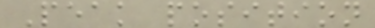Peak position
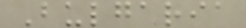Bulgaria
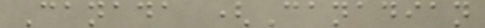Canada (Canadian
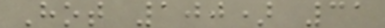Hot 100) 31
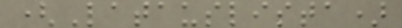(Latauslista)
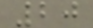20
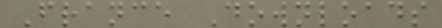France Downloads
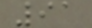91
